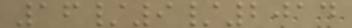16/9/2014
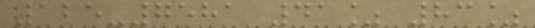125-7581 41% 83%
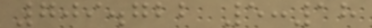709.722 5:18
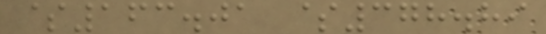$163.01 $378.89
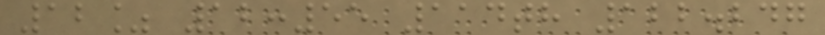12% 12:55 114th 122.247
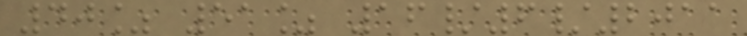40% 51% 16/6/2011
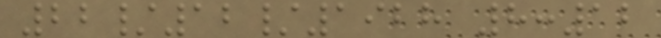22/12/1928 8:12
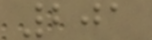201
